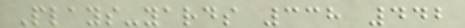Plays-yards 338 442
